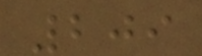209
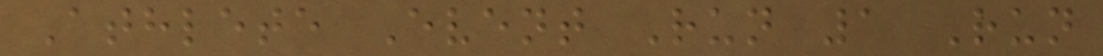Athlete Event Run 1 Run
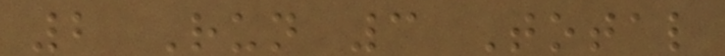2 Run 3 Total
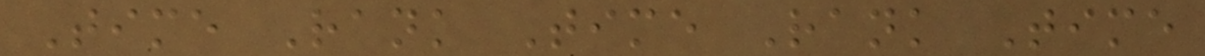Time Rank Time Rank Time
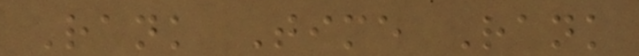Rank Time Rank
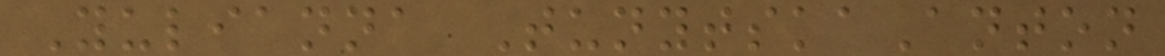Yulianna TunytskaAnton
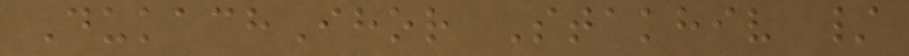DukachIhor Stakhiv /
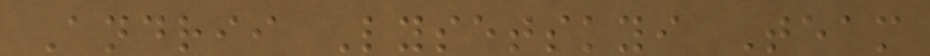Andrii Lysetskyi Team
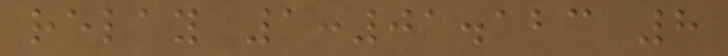relay 1:01.123 8
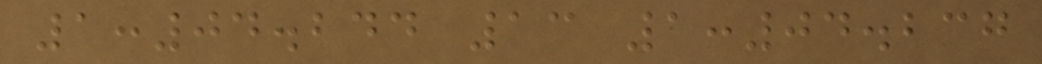1:04.244 13 1:04.237
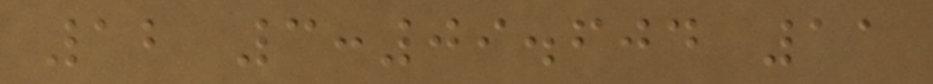12 3:09.604 11
